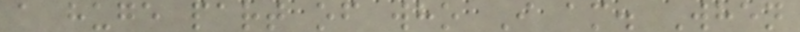a huge part of who I am. When
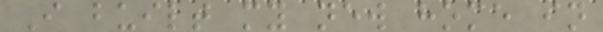I built my new home in
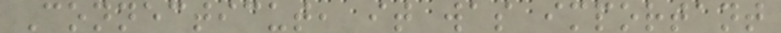Connecticut, it was important
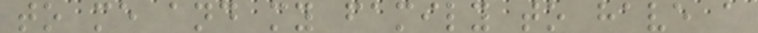to me and my family to have a
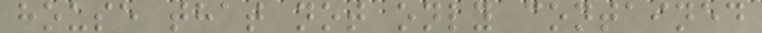house that not only contained
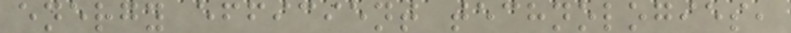energy efficient technologies,
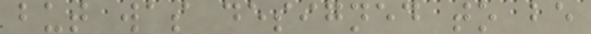but was designed to be
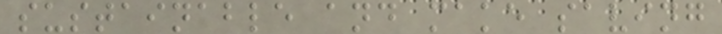sustainable and make saving
